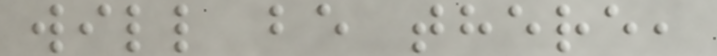will be there,
